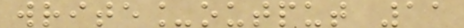write_output 11
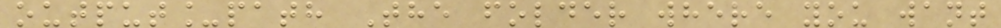output_path The folder where you want
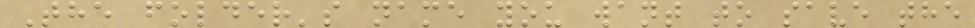The folder's name you want to save the
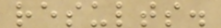results.
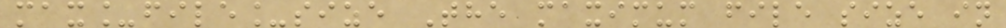max_file_size The maximum file size in
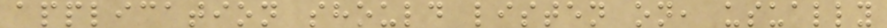application should listen on, usually
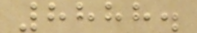8888.
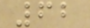62
